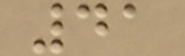41
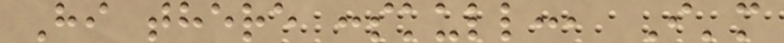Hi there :skull:, I'm
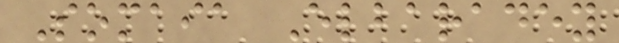Somaia Elbaradey
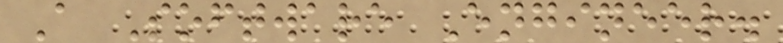A Software Engineer.
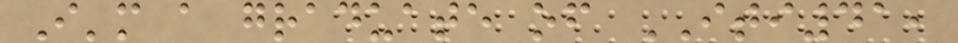I'm a graduate of ITI41,
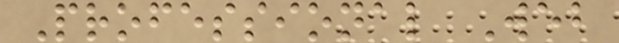Professional Web
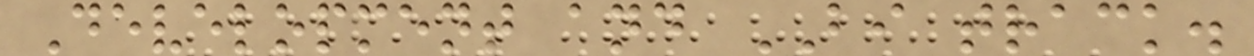Development and BI track.
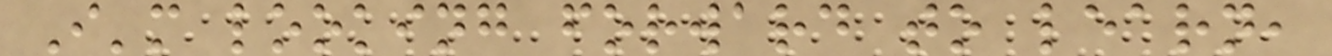I'm looking forward to learn,
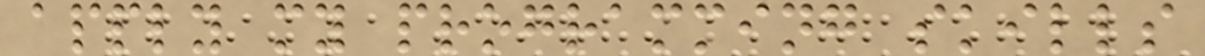apply my programming skills
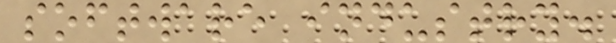software industry.
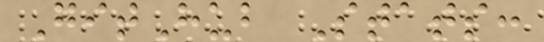GitHub Stats:
